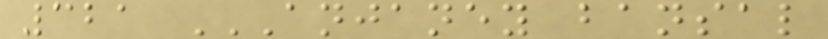321 ANJANEY BANSAL
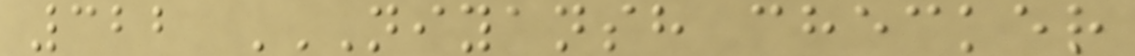322 NIYANSH CHECKER
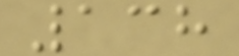138
